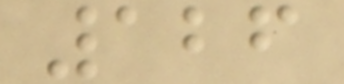126
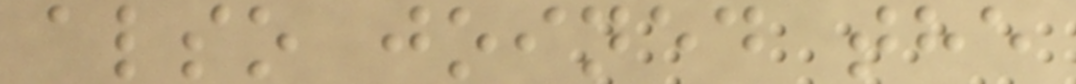also joined the
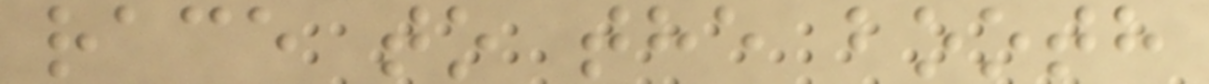race to the booth
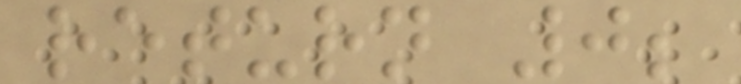return 0;
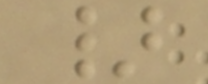}
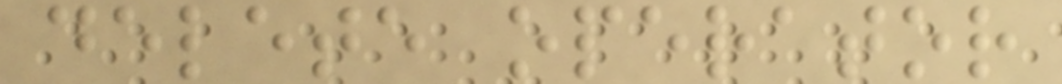delete operator
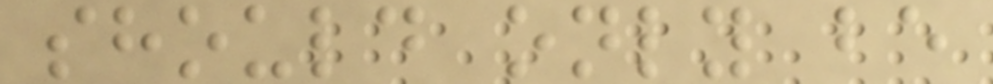should only be
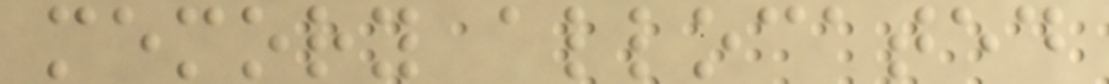memory allocated
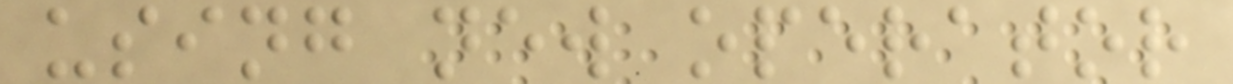using new operator
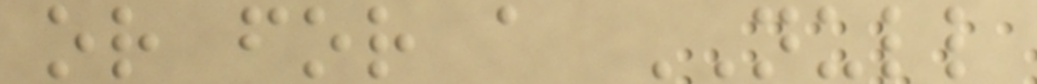or for a NULL
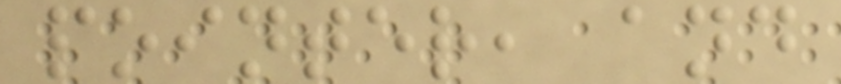pointer, and
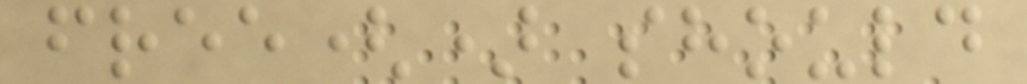free() should
